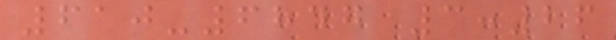610-6847 3:26
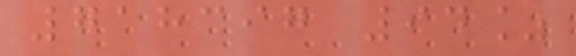718397 94%
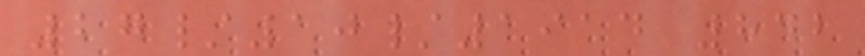27/10/1914 842
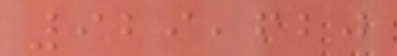929,620
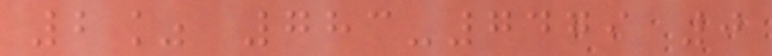2% 783-7479 0
